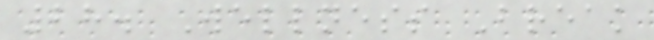28. Wellness Break
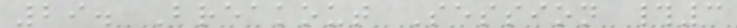29. Breakout Session #3
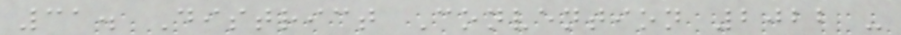31. District Convention 2022 -
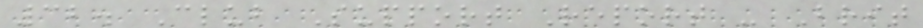32. Club Support Report - Brit
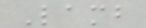Lamb
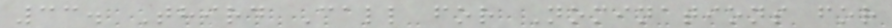33. Third Call for Nominations for
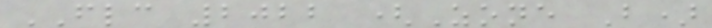FLC 2022 (Zone B)
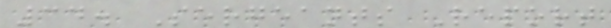34. Sergeants Report
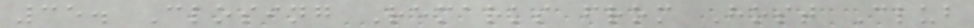35. Closing Remarks from Host Club
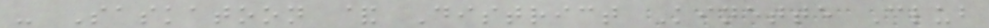- Saskatoon & District Kinette Club
